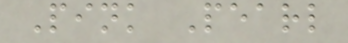Pink Pearl
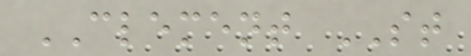CLEMENT ST
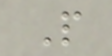P
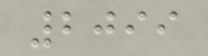2099
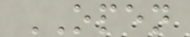OPEN
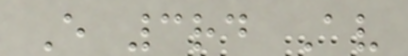E 3rd Av
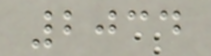2034
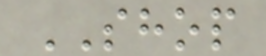SHOP
